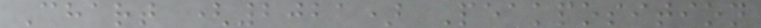Chart (2021) Peakposition
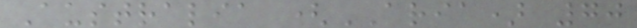Australia (ARIA) 70
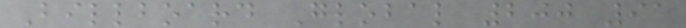Billboard Global 200 91
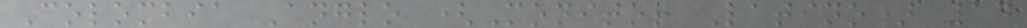Colombia Anglo (Monitor Latino) 14
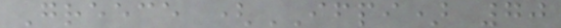Greece (IFPI) 70
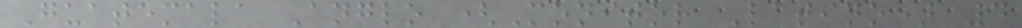Guatemala Anglo (Monitor Latino) 4
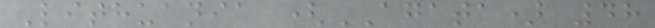Lithuania (AGATA) 48
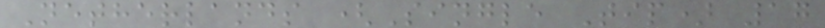Netherlands (Single Tip) 17
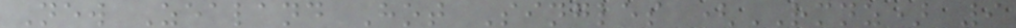New Zealand Hot Singles (RMNZ) 9
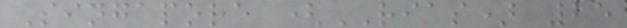Singapore (RIAS) 25
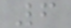6
